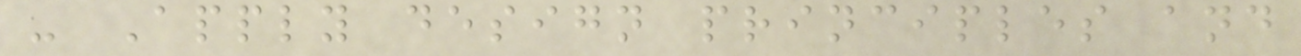- Apply design principles and
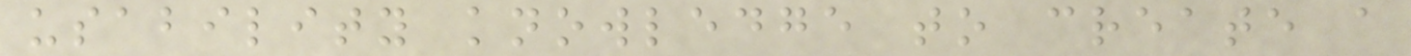usability knowledge to create a
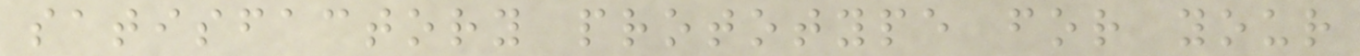satisfactory prototype for your
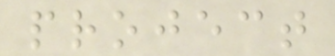project
